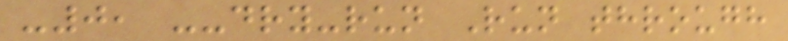-0, --dry-run Run through
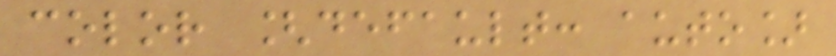color [default: auto]
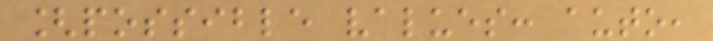[possible values: auto,
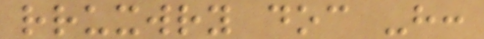rruxwry doc -h:
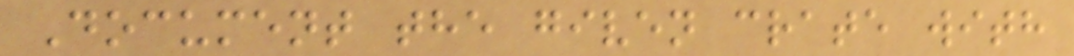Document the given crate with
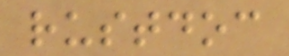rustdoc
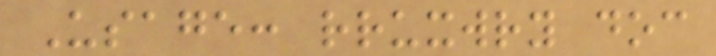Usage: rruxwry doc
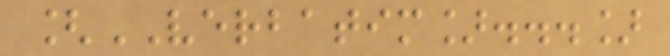[VERBATIM]...]
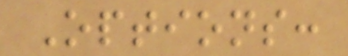Options:
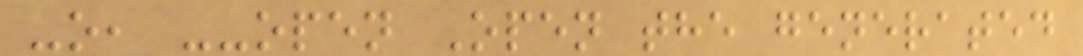-o, --open Open the generated
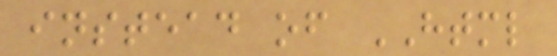instead of HTML
